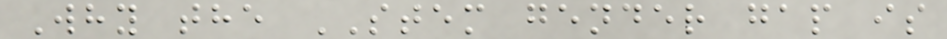Why the STEM gender gap is
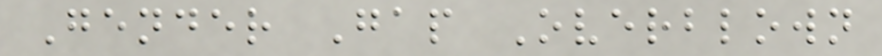Gender Gap Overblown
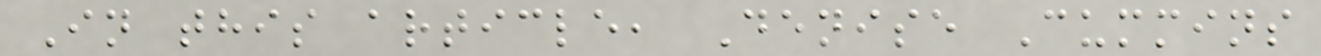In this article, Denise Cummins
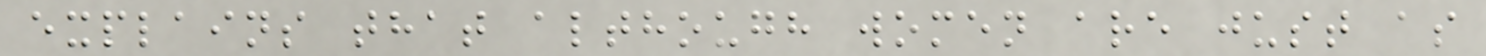explains that although women are just as
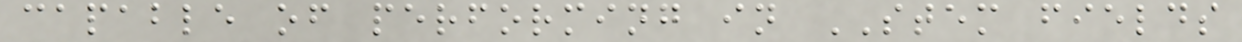capable of performing in STEM fields
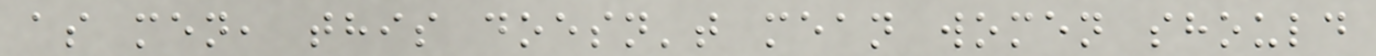as men, this doesn't mean women should
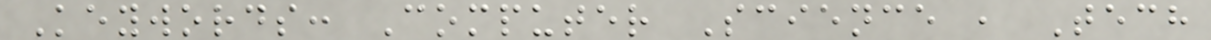Keywords: Computer Science , Tech
